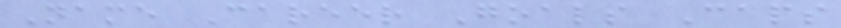Name Career Goals Caps
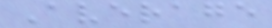Average
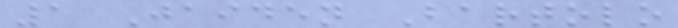1 Jaiden Bartolo
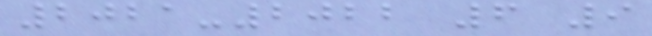2021-2022 6 9
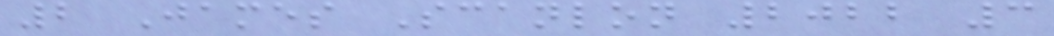2 James Scanlon 2022 3
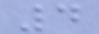4
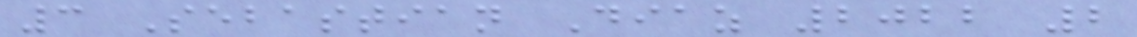3 Sebastian Diaz 2022 2
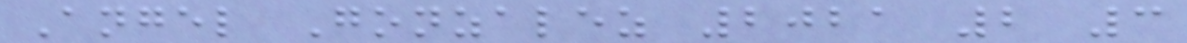Angel Gonzalez 2021 2 3
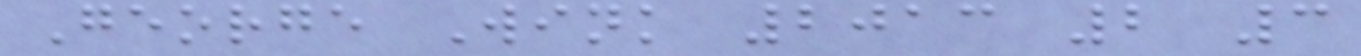George Wink 2013 2 3
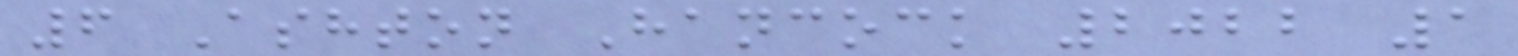6 Ashton Hancock 2022 1
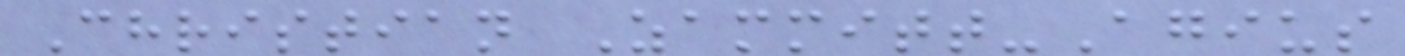Christian Zammitt-Agius
